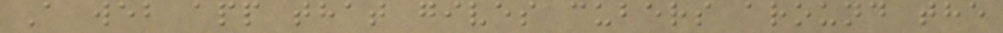A web app that gives cubers around the
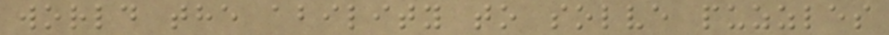world the ability to solve puzzles
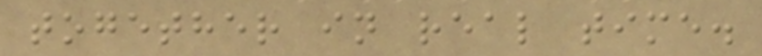together in real time.
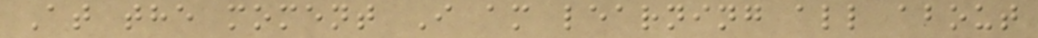At the moment I am learning all about
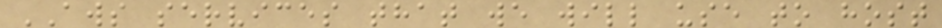AWS services that we will use to host
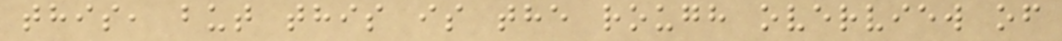this, but this is the rough overview of
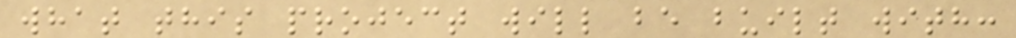what this project will be built with:
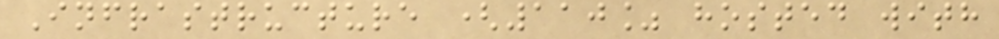Infrastructure (110% hosted with
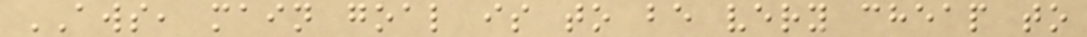AWS, main goal is to be very cheap to
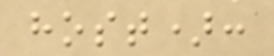host):
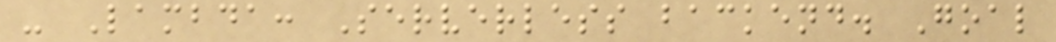- Lambda: Serverless backend. Goal
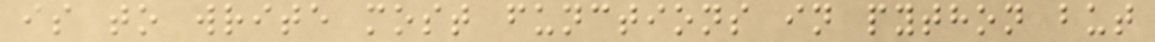is to write most functions in python but
